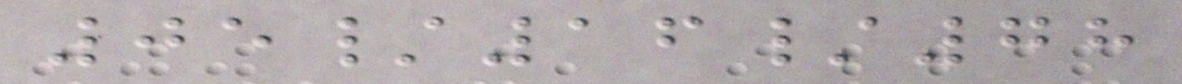05/16/78
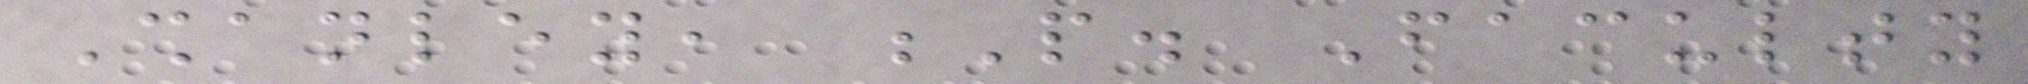Shanley, P. Faculty
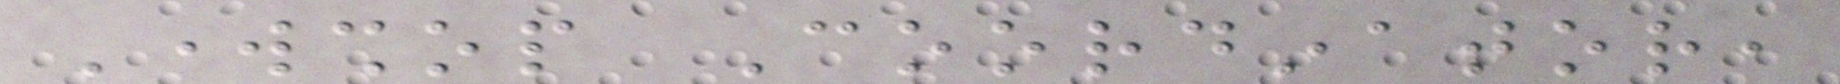Workshop Coordinator,
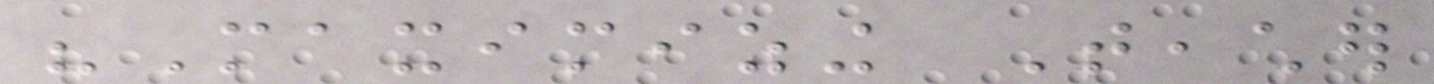"Maximizing Teacher
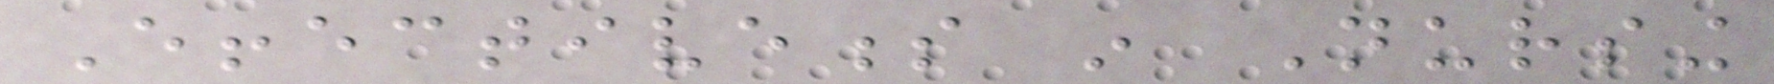Effectiveness in Nursing
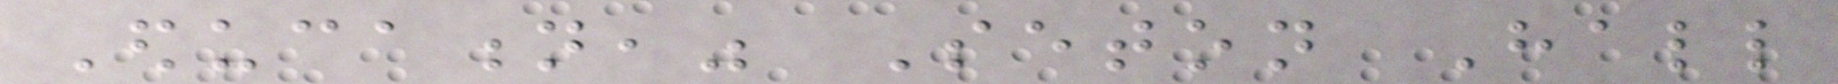Education," Seton Hall
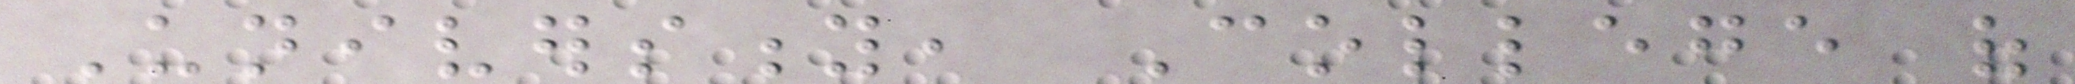University, College of
